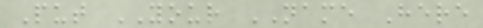Put YOUR NAME Here
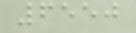6550
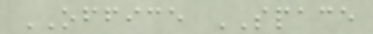OFFICE SPACE
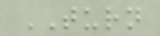TURN
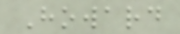Howard
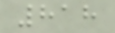818
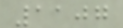1107
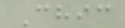Chic
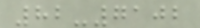82-7102
